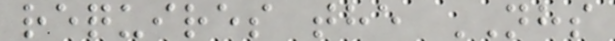requires the NHS
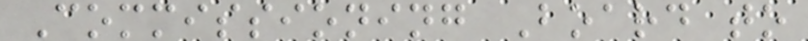Commissioning Board to
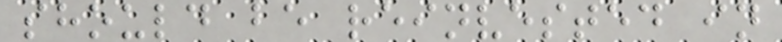should be reinvested in
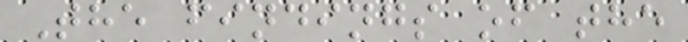The findings of the
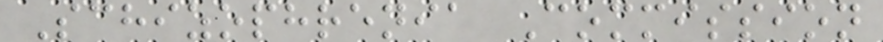Schizophrenia Commission
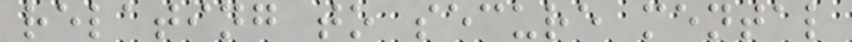relating to secure mental
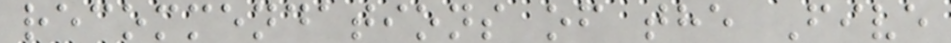recommendations of the Five
